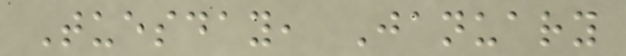Tuesday, January
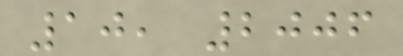10, 2006
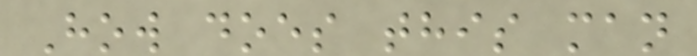How does this man
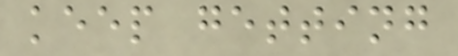keep getting
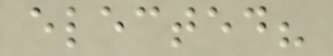elected?
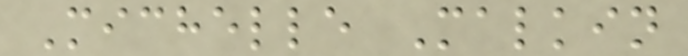Michelle Malkin
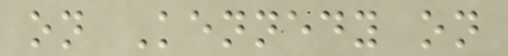on Kennedy on
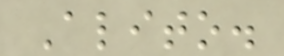Alito.
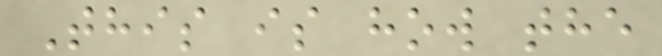This is how the
